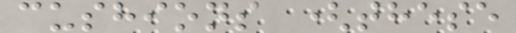cushions (these
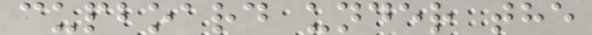cupboard under the
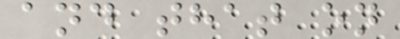and that on
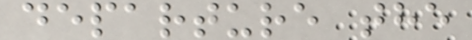departure the
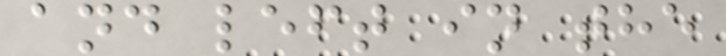and left in the
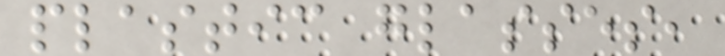plastic glasses,
